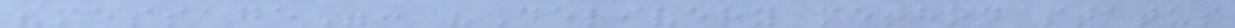"message": "Delivery method status
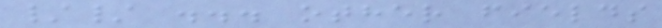// ... other fields
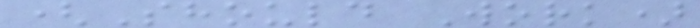(Should Work)
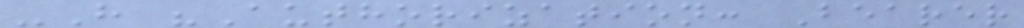-H "Authorization: Bearer
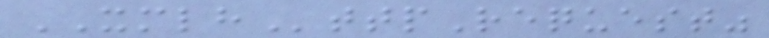XMLHttpRequest"
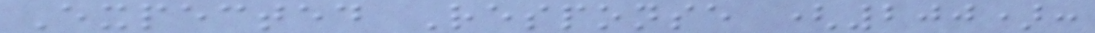Expected Response (200):
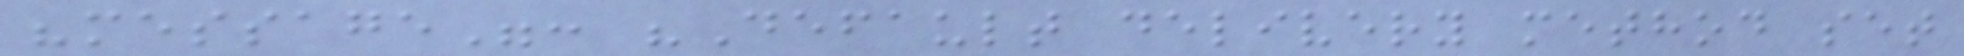"message": "Default delivery method set
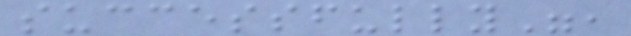successfully",
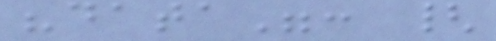"data": {
